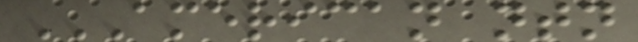AMERICAN NTN
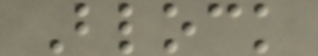Block
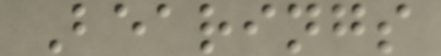Bearings
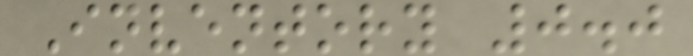Inventory 0.0
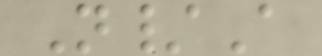N/A
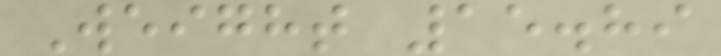Weight 15.89
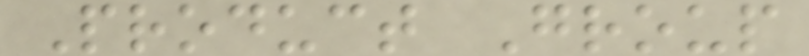Product Group
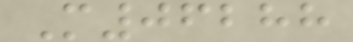M06288
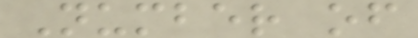Number of
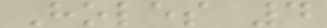Holes 4
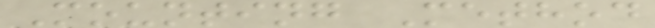Mounting Method
